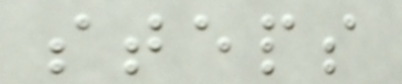steps
